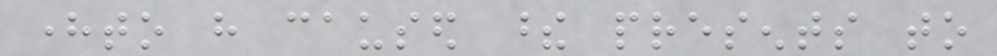hereto have caused these presents to
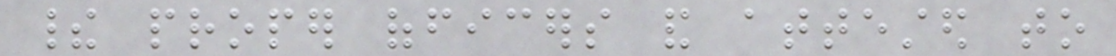their proper officers and attested to
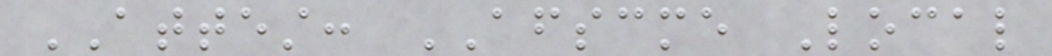ATTEST: AFSCME Local
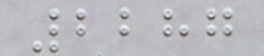2287
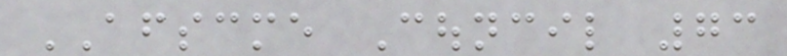AFSCME Council 73
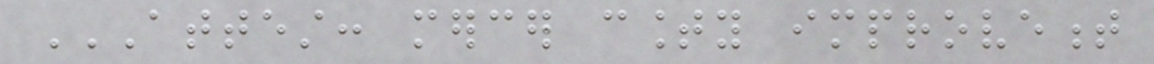ATTEST: MERCER COUNTY IMPROVEMENT
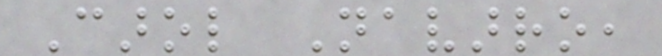Carol Navarro,
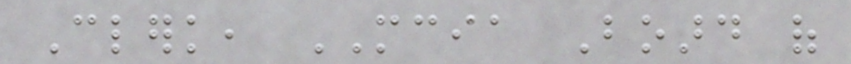Clerk, MCIA Board of
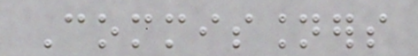Commissioners
